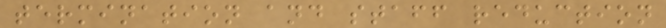termination and staff reduction
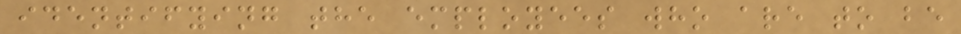identifying the employees who are to be
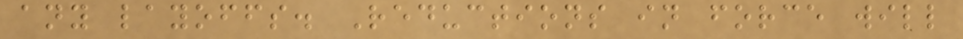any layoffs. Reductions in force will
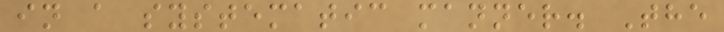in a systematic manner. The
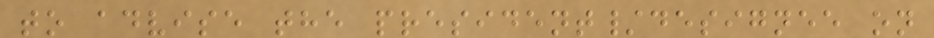to advise the president/designee on
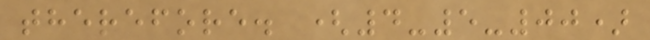therefore. (4-5-00)
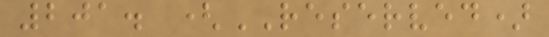201. (RESERVED)
